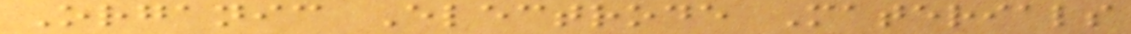Organic Electrode Materials
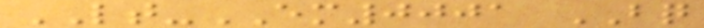LT-EM0001 BQ
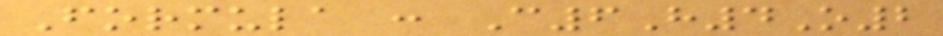Formula : C6H4O2
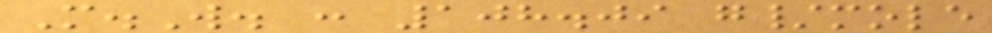M.W. : 108.09 g/mole
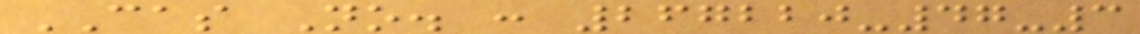CAS No. : 267220-47-3
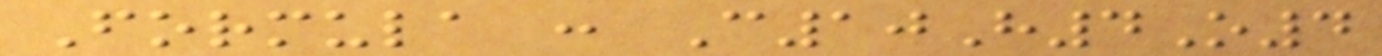Formula : C10H4O4
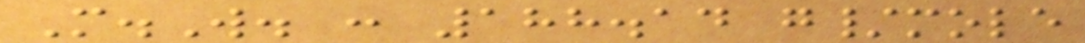M.W. : 188.14 g/mole
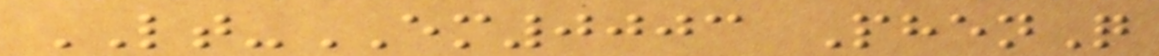LT-EM0003 PhenQ
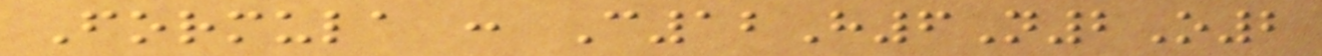Formula : C12H6N2O2
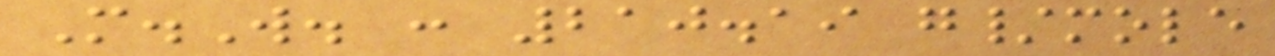M.W. : 210.19 g/mole
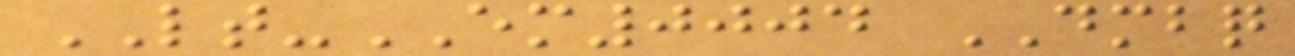LT-EM0004 DMBQ
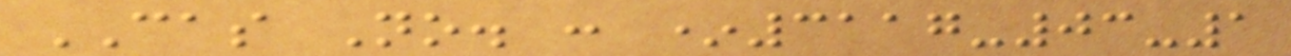CAS No. : *3117-03-1
